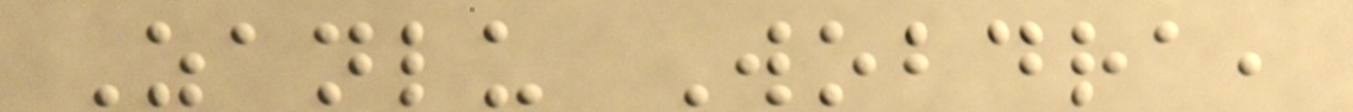Zanlu Wobdra,
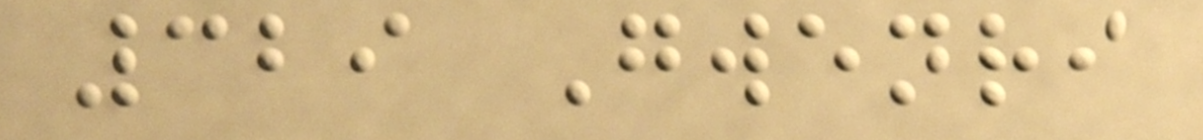329 Gwenri
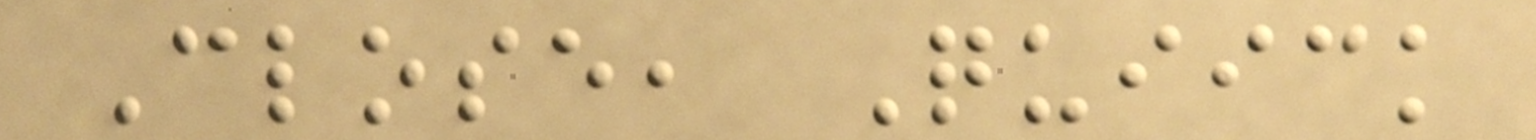Close, Quiick
